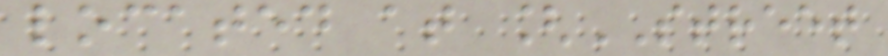located at [STREET
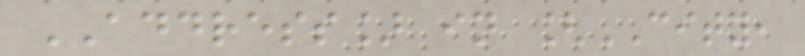ADDRESS] in [CITY,
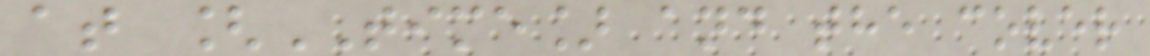at [TIME] and the cover
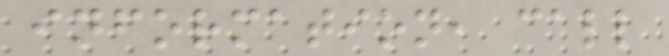information, call
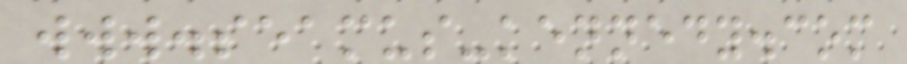www.seamus-kennedy.com
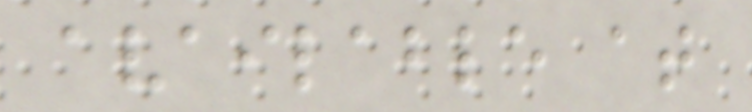available at
